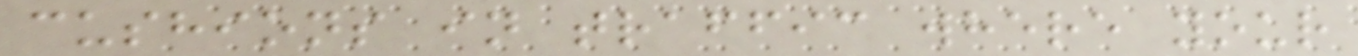cushions in traffic where your
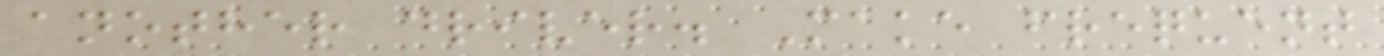another driver. Make frequent
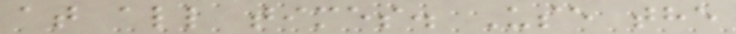at all times. Use the
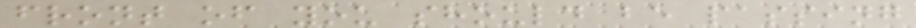front of you should be passing
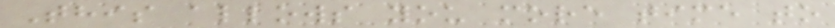This allows you more time to
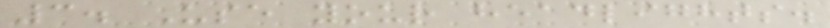3. Use your headlights.
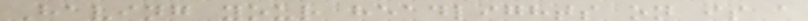Having your headlights on is a
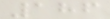186
